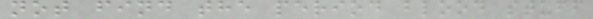not find the period blood stuff
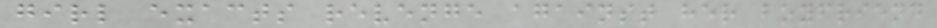girl exacts revenge against her boyfriend
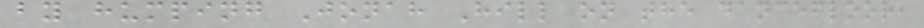by humping Jonah Hill on the dancefloor,
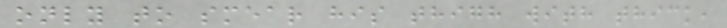only to smear his thigh with thick,
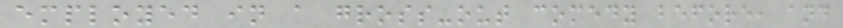employed in a gross-out comedy before, and
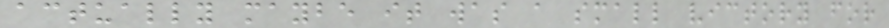actually maybe it was a small victory for
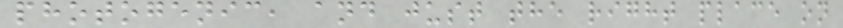photogenic, and just the right place on
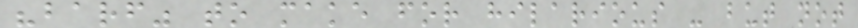"barf" to make for hilarious - but not
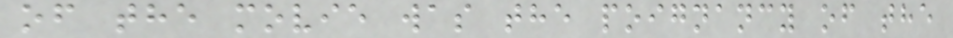of the movie was the poignancy of the
